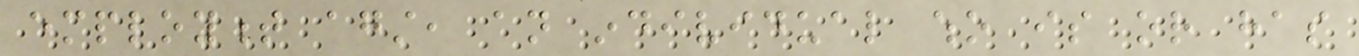employment against, an individual who is or has
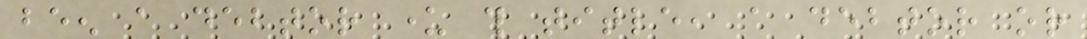been a debtor under this title, a debtor or
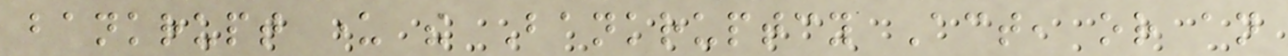bankrupt under the Bankruptcy Act, or an
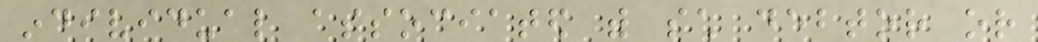individual associated with such debtor or
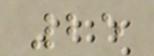25
